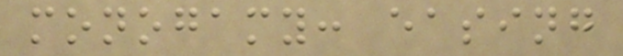monogamy: easing
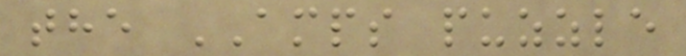the AMPS puzzle
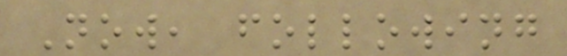Now, following
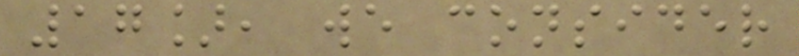17], we consider
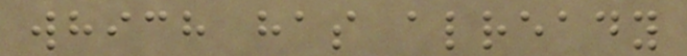which has already
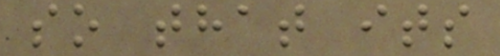so that its
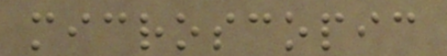microscopic
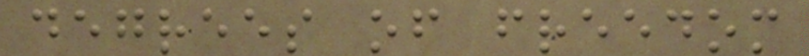degrees of freedom
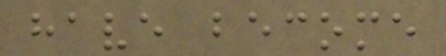have become
